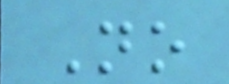No
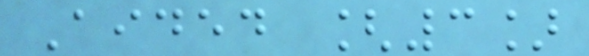Aided [3]
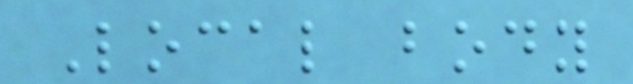Local body
